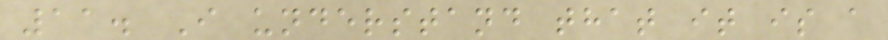11. I understand that it is a
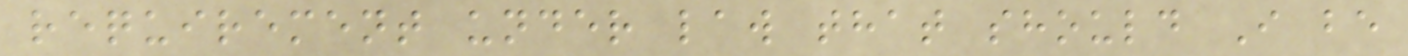requirement under law that should I be
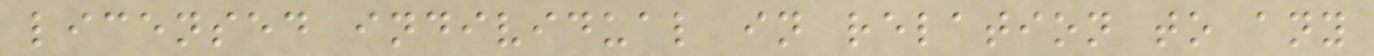licensed individual in relation to any
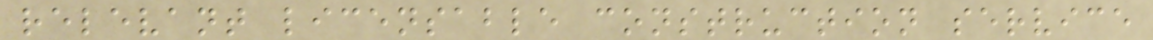relevant licensable construction service
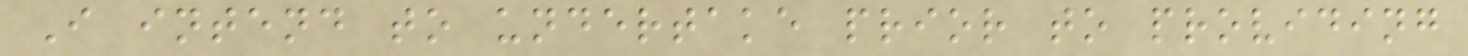I intend to undertake prior to providing
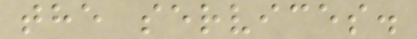the services.
